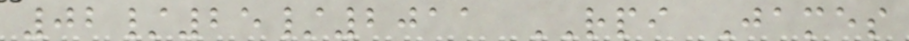02/25/2011 RPI James
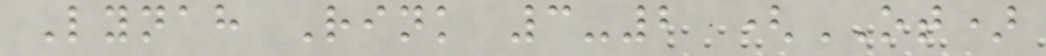Lynah Rink 3-2 (OT)
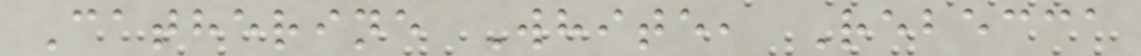Catherine White, Rebecca
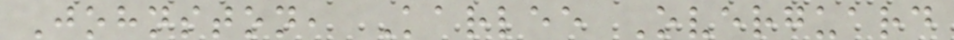Johnston, Karlee Overguard
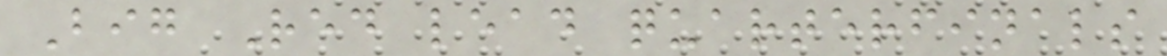Big Red lead quarterfinals
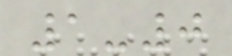1-0
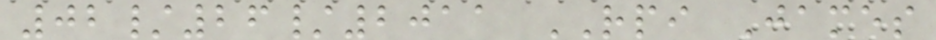02/26/2011 RPI James
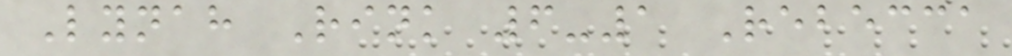Lynah Rink 6-1 Rebecca
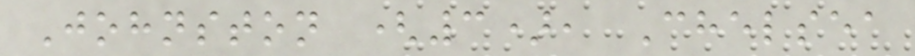Johnston (3), Chelsea
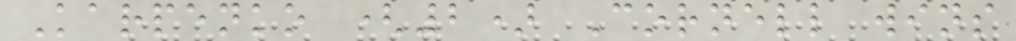Karpenko (2) Cornell wins
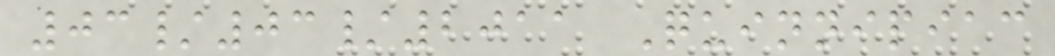03/03/2011 Quinnipiac
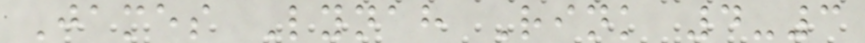James Lynah Rink 4-3
